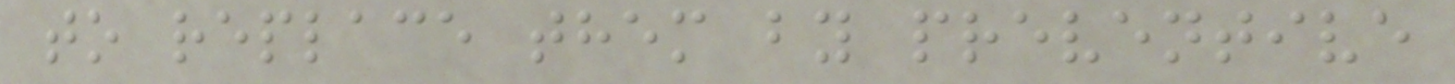to replace them by preventive
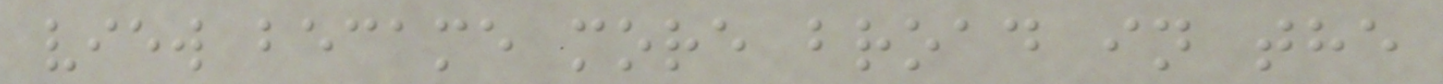view became more broad in the
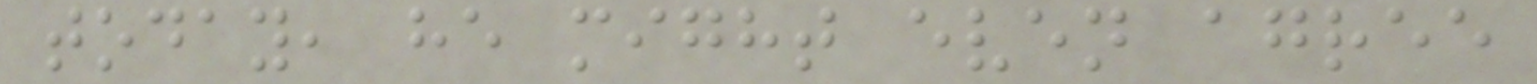today, he might even agree
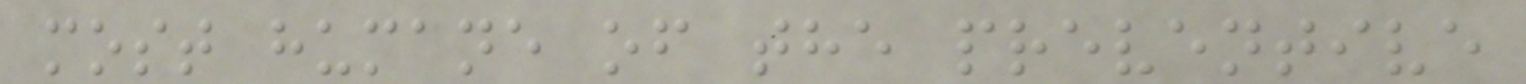most humane of the preventive
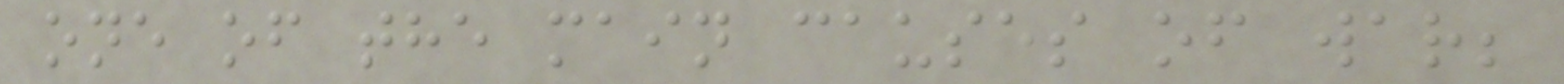one of the main causes of war;
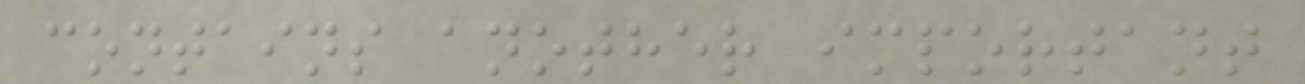contains another important
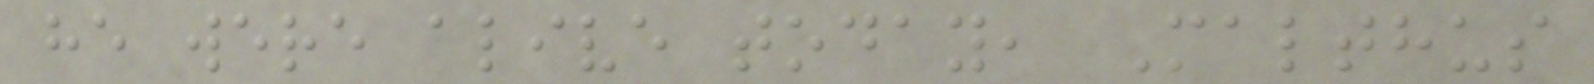he were alive today, Malthus
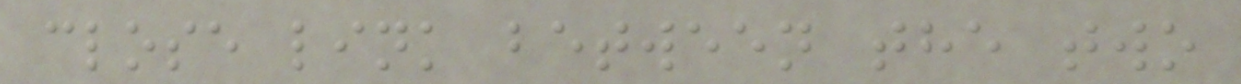close link between the two
